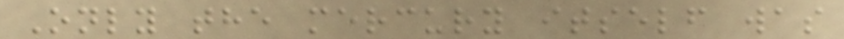Only the mercury itself was
